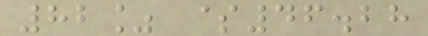82% $46.28
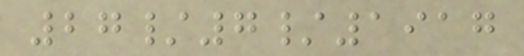27/7/1917
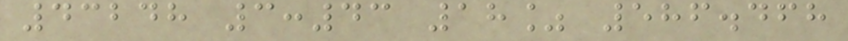43248 3:43 18% 586.468
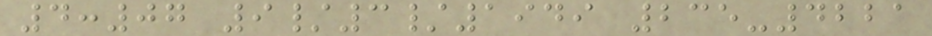4:07 9/3/1949 235-4221
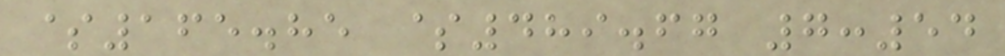$165.85 $489.67 7:54
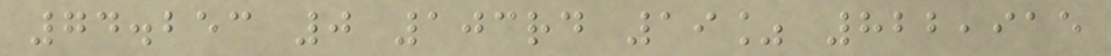74.253 0 103rd 19% 822,915
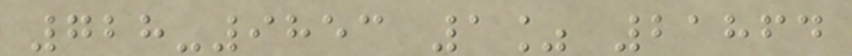728-9853 1% 21864
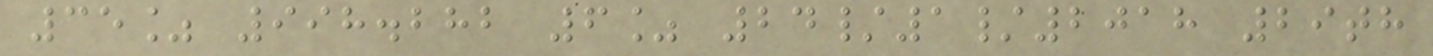35% 998.282 6% 24/1/2018 29th
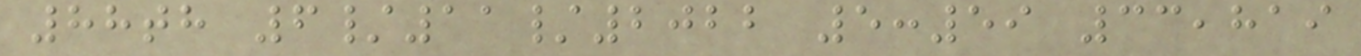88th 6/11/2022 5:59 33,819
